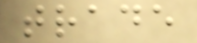trade
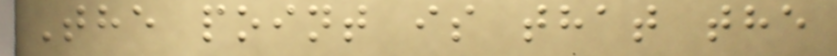The point is that the
